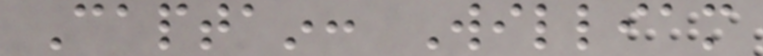Captain: William
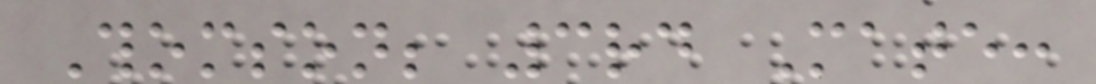Thomson; 3rd Mate:
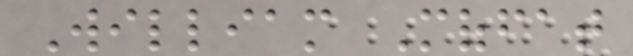William Moffat
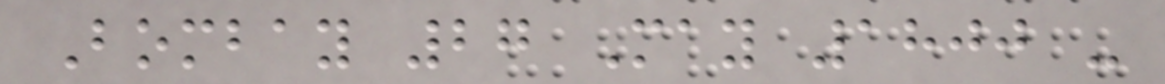Bombay 27 May 1800 -
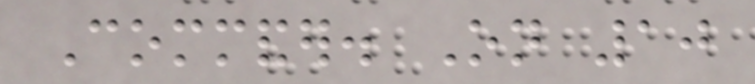Commander. On 10
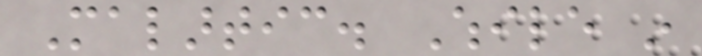Malartic. While in
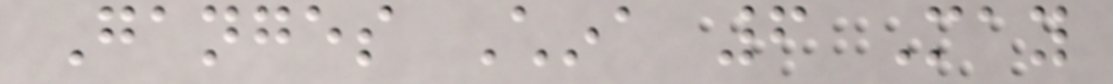Ganges China 6 May
